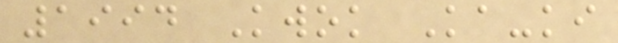1994 Kwok Ka-ki
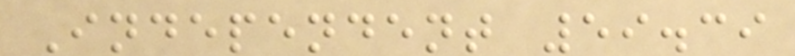Independent 59.39
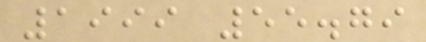1999 55.79
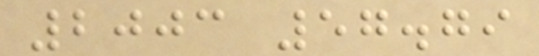2003 57.79
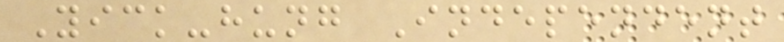Yick-hung Independent
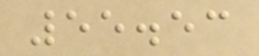55.53
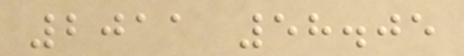2011 58.05
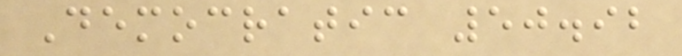Democratic 50.92
